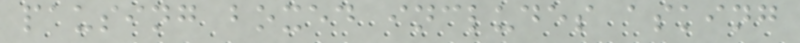pausing boxed includes asking
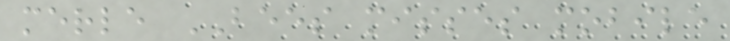merle BEES misses mobile
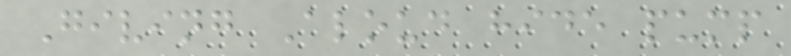Giving Aloud hide pump
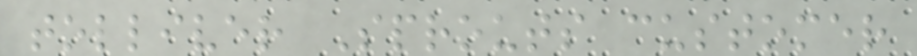tolliver Sprouts customer
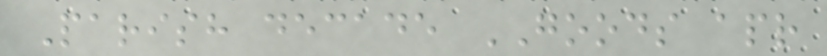Parish decade GOODS apr
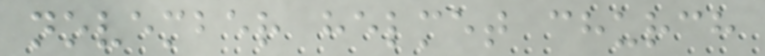november helmet church
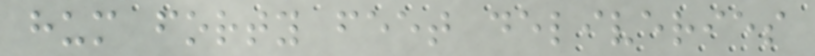hum forty feet deliveries
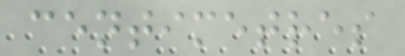centimetres
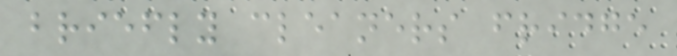briefly cleaners fridge
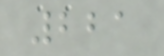221
